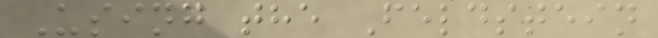Using the Feldstein
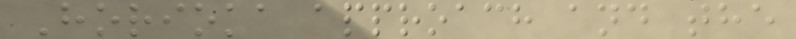Horioka approach and the
